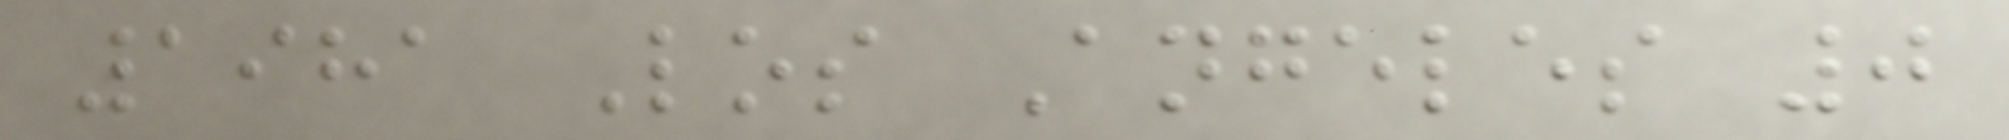1981 Los Angeles 0
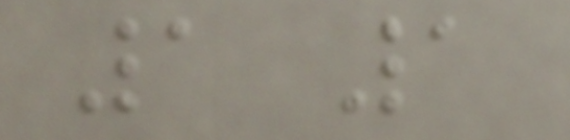1 1
